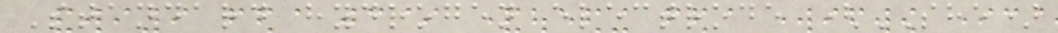Standard hydrogen electrode (SHE)
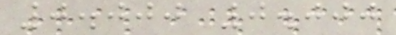0.000 0.000
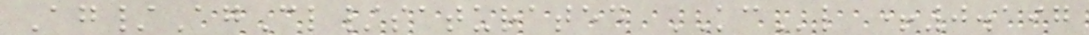Ag/AgCl/saturated KCl +0.197
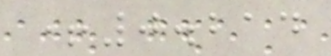+0.214
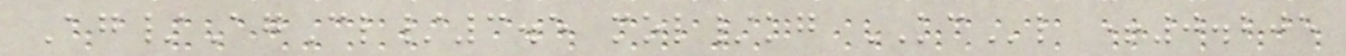Ag/AgCl/3.5 mol/kg KCl +0.205
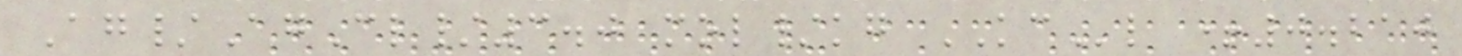Ag/AgCl/3.0 mol/kg KCl +0.210
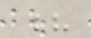?
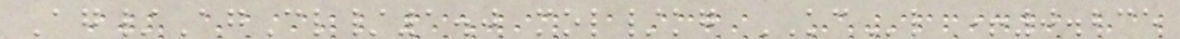Ag/AgCl/1.0 mol/kg KCl +0.235
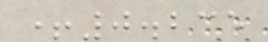+0.235
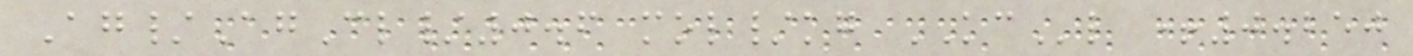Ag/AgCl/0.6 mol/kg KCl +0.250
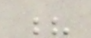?
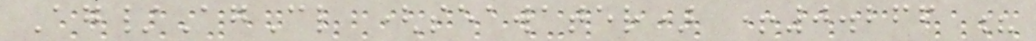Ag/AgCl (seawater) +0.266 ?
